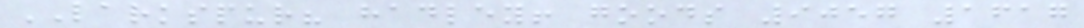LARKSPUR? hadley! goods 9057 1617
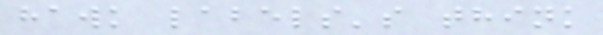hawk labels's think
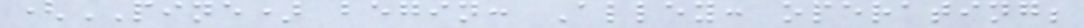(PINE) begin: Alley: operating;
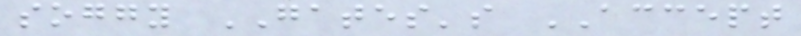soggy GATES's ACCEPT
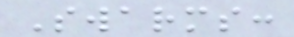Swarms:
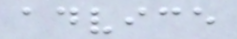advice
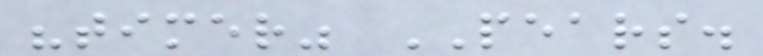"timer" PEARS.
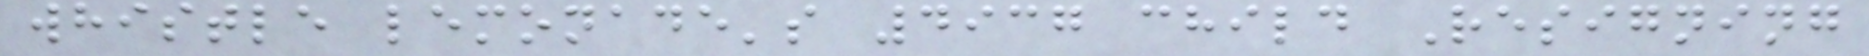whistle lemonade's 4937 child Resigning
